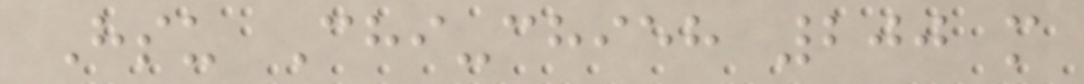Hsu Chi-chieh 200 m
